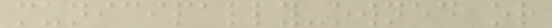municipally-owned or
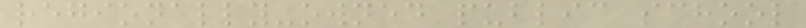regionally-owned public school
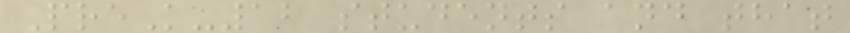PreK-12 students and that
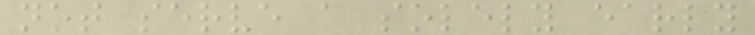not serve a solely early
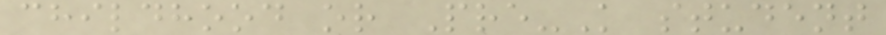childhood or Pre-K student
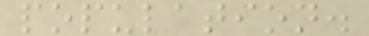population.
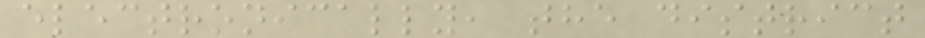electronically, the district
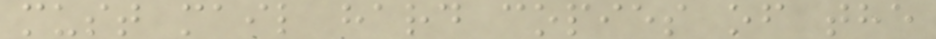must mail hard copies of the
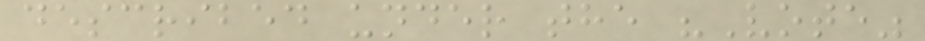described under the "Vote"
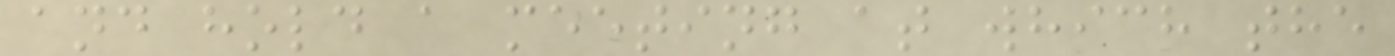and hold a meeting at which the
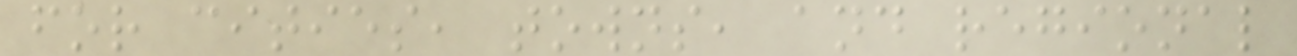for cities, towns, and regional
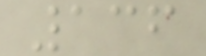136
